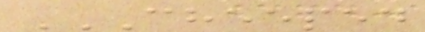CHEEPED
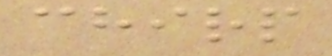chirp
